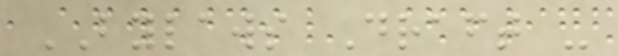BYLAWS Draft -
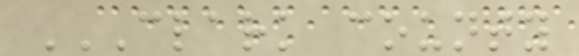CLARK COUNTY
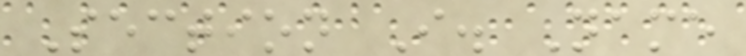Section I. Name
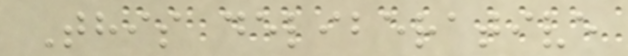This deliberative
